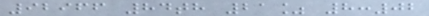92966 84th 21% 8:02
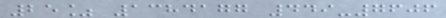25% 1384177 449-7606
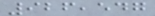926,547
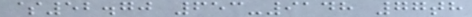$52.70 653-9148 77th
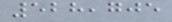528,705
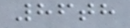86th
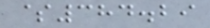$384.29
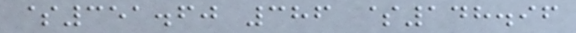$351.60 386 $148.96
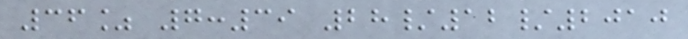36% 7:39 28/12/2010
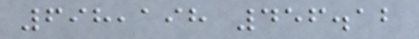698,198 456.12
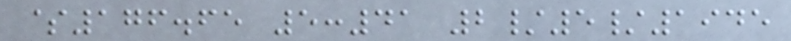$176.65 5:41 2/5/1945
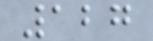127
